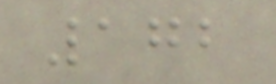172
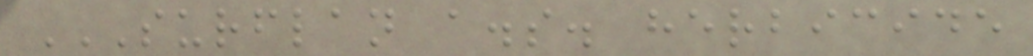SURFLAN A.S. HERBICIDE
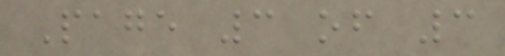Page 3 of 3
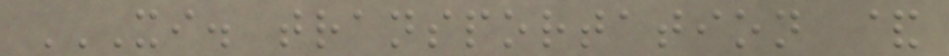XI. TRANSPORTATION &
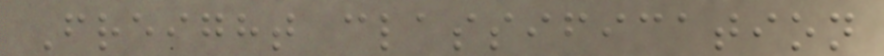Freight classification
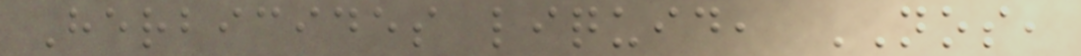Herbicides liquid, NOS,
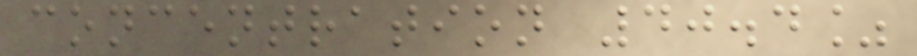concentration 40.4%
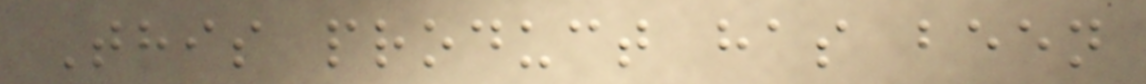This product has been
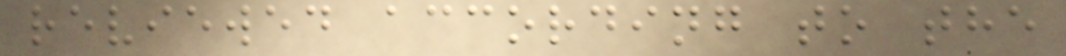reviewed according to the
